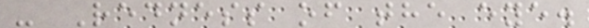- Redness of the eye.
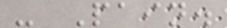- Pain.
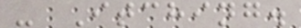- Itching.
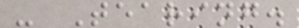- Tearing.
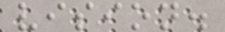vision.
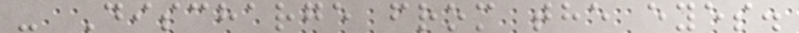- Discharge from the eyes.
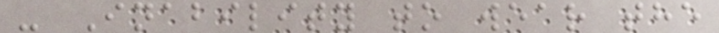- Inability to wear the
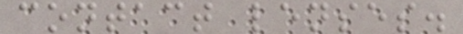contact lenses.
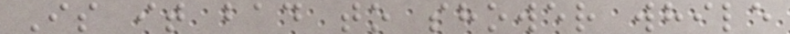Is it bad to shower while
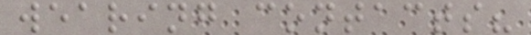wearing contacts?
